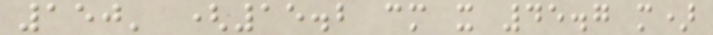150' (15.2 cm x 45.7 m)
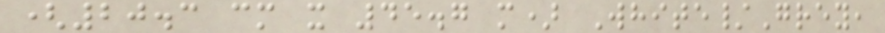(20.3 cm x 45.7 m) White/Grey,
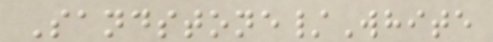Sandstone/White
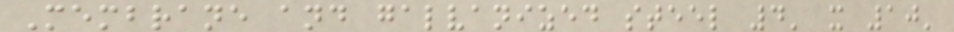Membrane and galvanized steel 4' x 10'
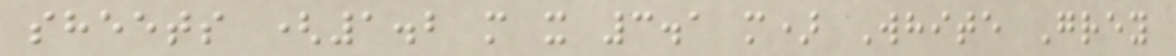sheets (1.2 m x 3.1 m) White Grey
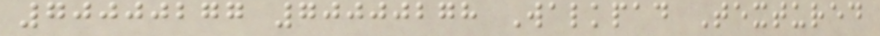70000277 70000278 Walkpad Textured
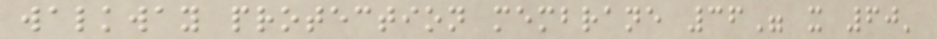walkway protection membrane 36" x 60'
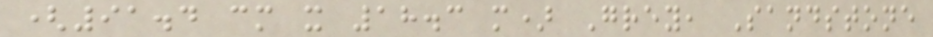(91.4 cm x 18.3 m) Grey, Sandstone
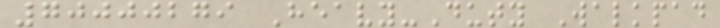70000279 Heavy-Duty Walkpad
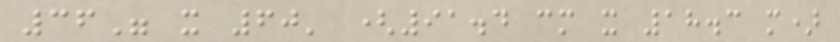36" x 60' (91.4 cm x 18.3 m)
